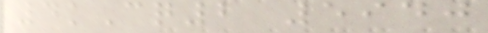4kCq2 5940
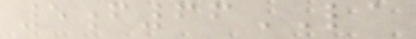5f66LA
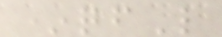*qfL
